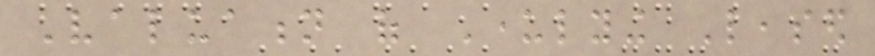Valuation of Underlying Leased
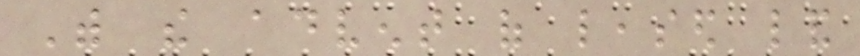With the advent of leased land
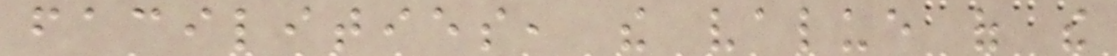facilities, the value of the
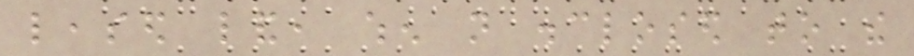leased land, when not disclosed to the
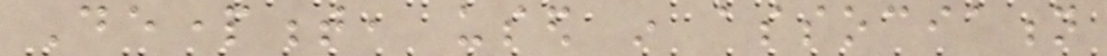Department, used in association
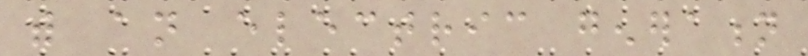with an electric generation
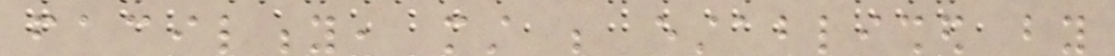facility, must be established by
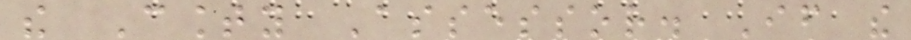the County Assessor. If the
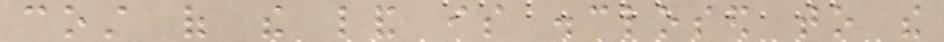cost of the land is disclosed to the
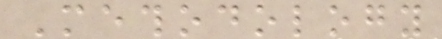Methodology
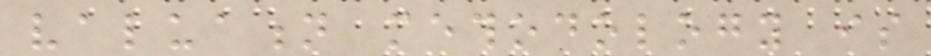valuation methodology is
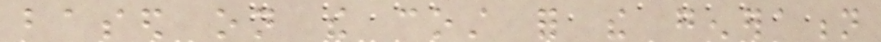based on the cost for the generation
